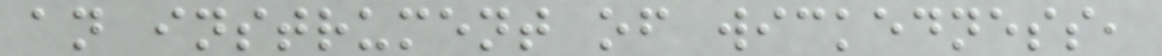an instrument of wickedness,
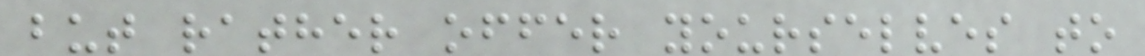but rather offer yourselves to
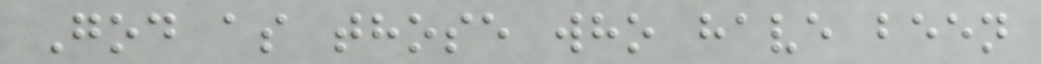God as those who have been
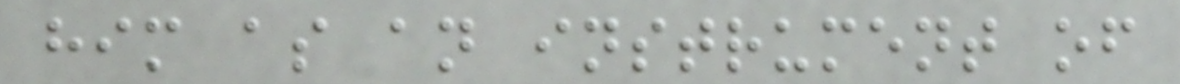him as an instrument of
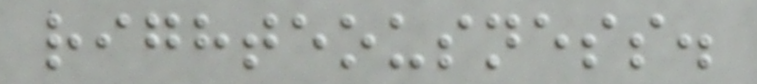righteousness.
